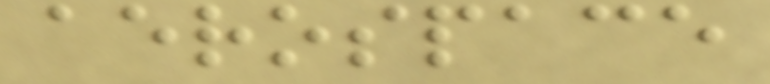aerospace
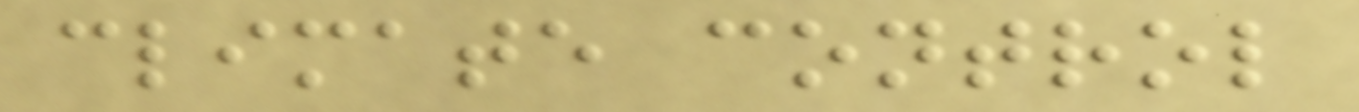climate control
